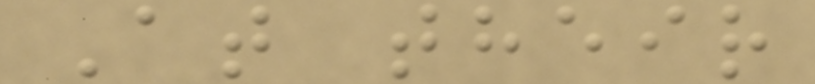At their
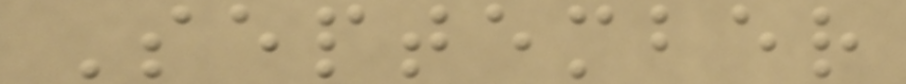September
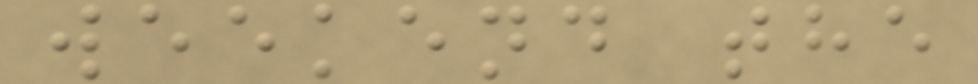weekend the
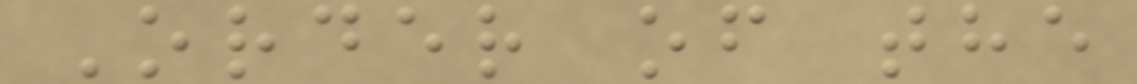Order of the
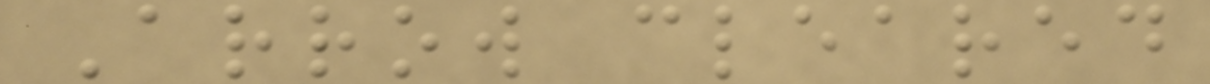Arrow cleared
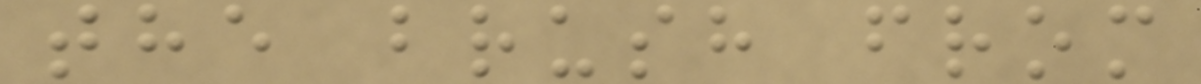the brush from
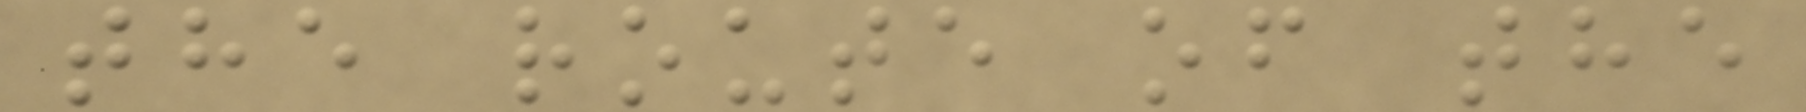the route of the
